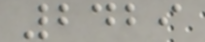2429
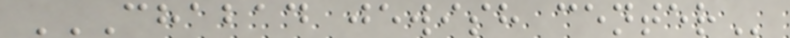CHABAD JEWISH CENTER
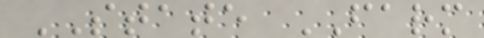STATE FARM
